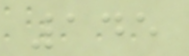145
